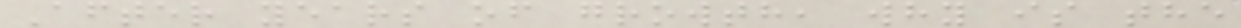After years of growth, why is the
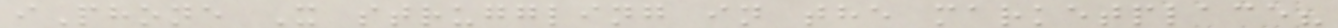iPhone X struggling in the marketplace?
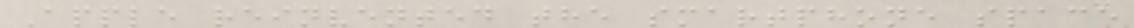Apple reinvented the smartphone space
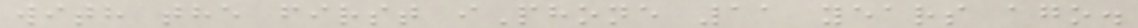with the first iPhone 11 years ago.
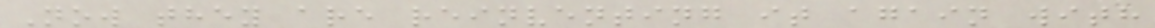Now they are reinventing it again with
